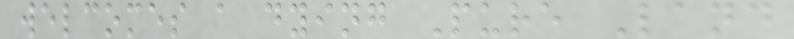welcomes a dying Pure Land
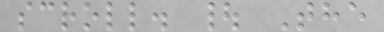scroll. | The
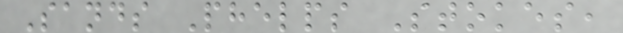Sands Phelps Stokes,
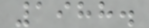1988.
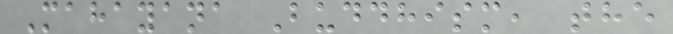Mahayana Buddhism, the
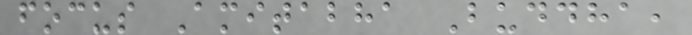focus Amitabha Buddha,
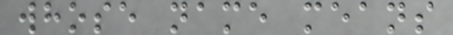whose name means
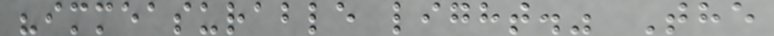"immeasurable light." The
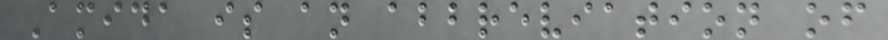Amida is an abbreviation of
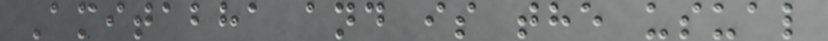Amitabha and is the usual
